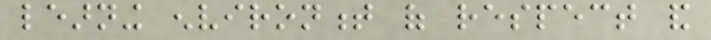learning environment of respect and
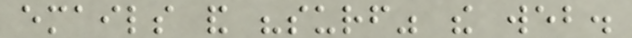emails and "surf" the web.
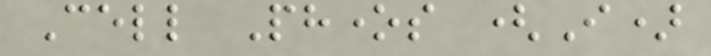Cell Phones (I)
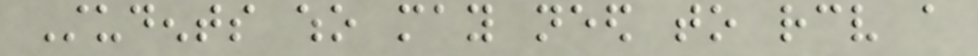Students who may need to receive a
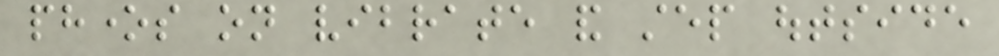phones on vibrate and step outside
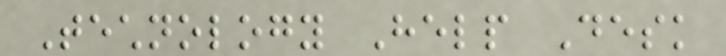Technology Help Desk
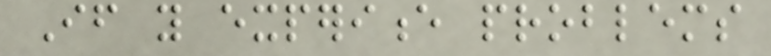If you experience problems
